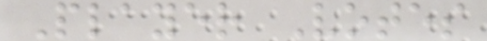Player Votes
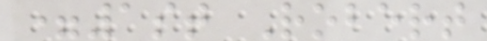=1st Robert
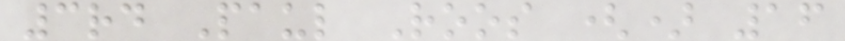3rd Paul Roos () 16
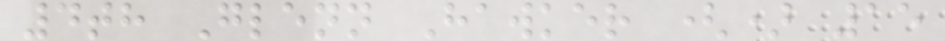4th Glenn Hawker () 15
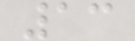13
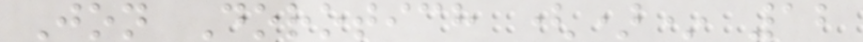Jon Dorotich ()* 12
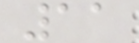11
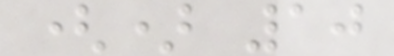() 10
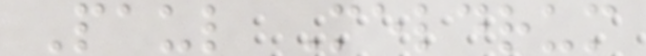Paul Meldrum
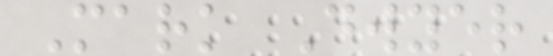Mark Dwyer
